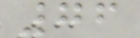76
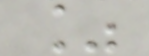%
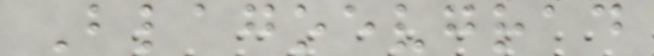Blagoevgrad
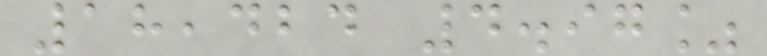18,424 4.97%
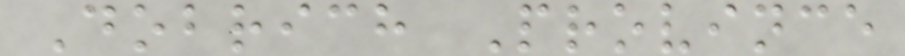Dobrich Province
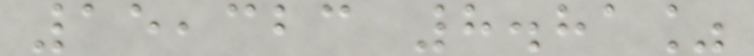15,323 8.81%
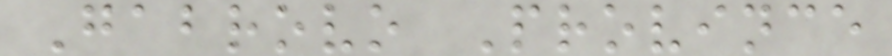Gabrovo Province
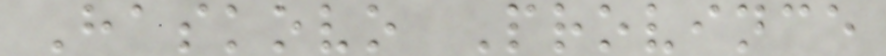Haskovo Province
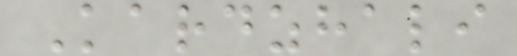Kardzhali
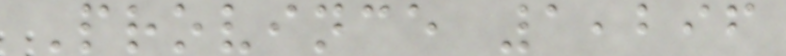Province 1,296
